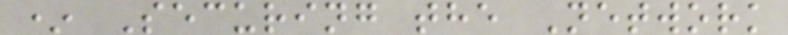* Securing the Network
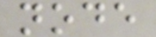node
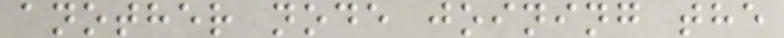another node joining the
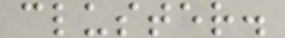cluster.
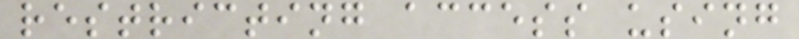restricting access using
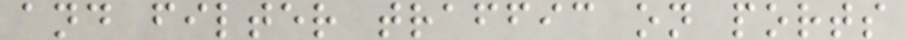and filter traffic on ports
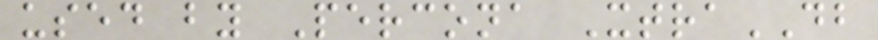used by Percona XtraDB
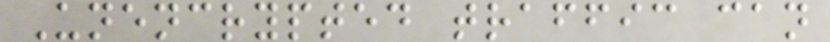Unencrypted traffic can
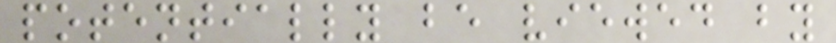potentially be viewed by
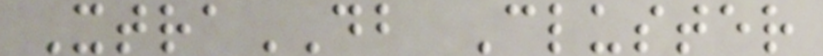XtraDB Cluster
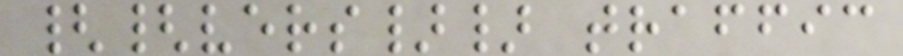{{vers}} traffic
